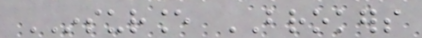INSURANCE BROKERS
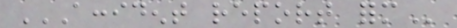ACCIDENT REPORT FORM
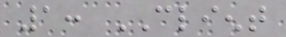1: CLIENT
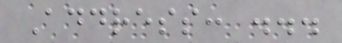Address: ...
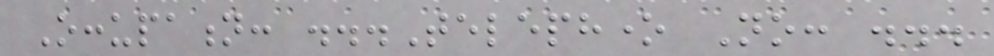Occupation: ...Telephone No: ...
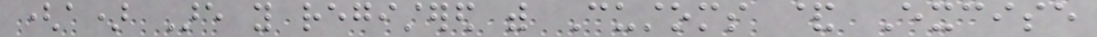(a) Are you registered with Customs & Excise
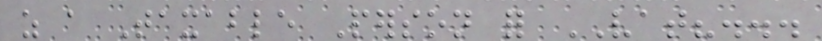as a Taxable Person for VAT?...
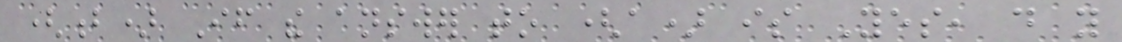(b) If the answer to (a) is Yes, do you
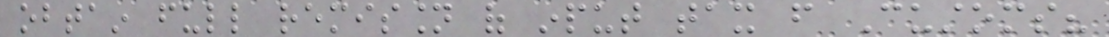obtain full remission of input tax from Customs?
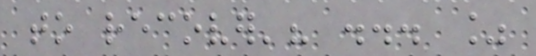to recover'? ... %
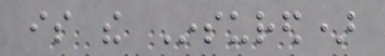is the Insured)
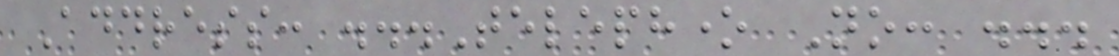Address: ...Telephone No: ...
